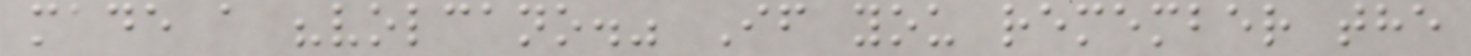made a "volcano." If you remember the
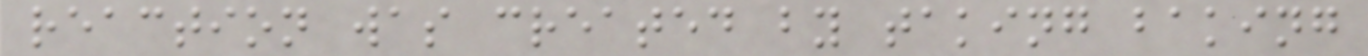reaction was created by taking baking
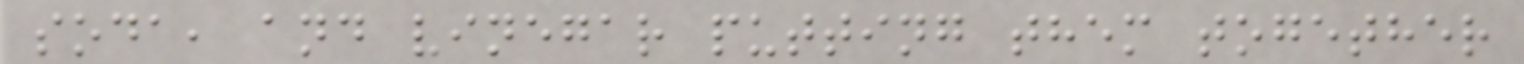soda, and vinegar putting them together
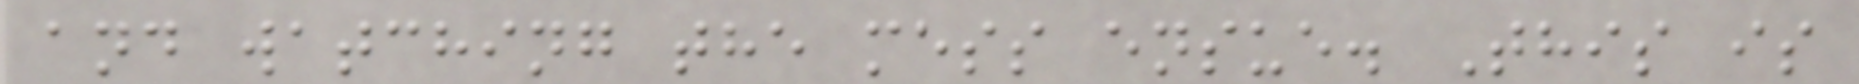and watching the mess ensue. This is
